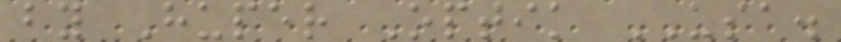by Huper Optik USA.
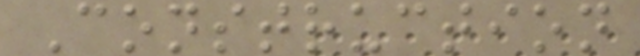Construction
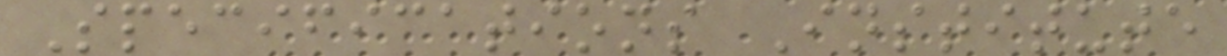Specifications Institute
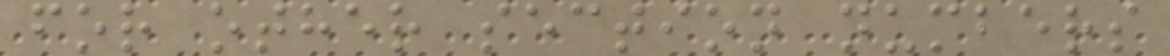for other section numbers
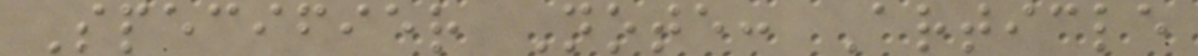Specifier Note: Article
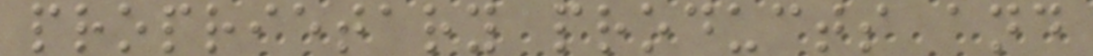proprietary products and
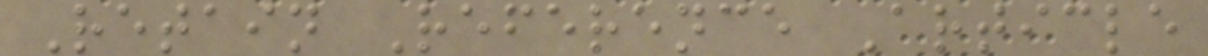Retain Reference Article
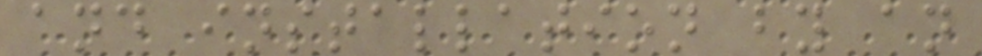and installation by an
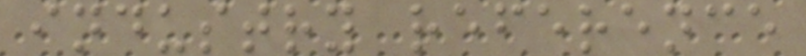industry reference
